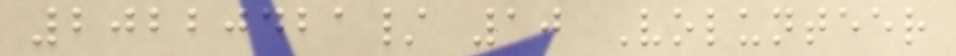20220421/ 10 Volunteer
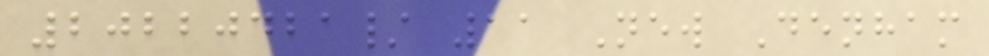20220421/ 11 New Denham
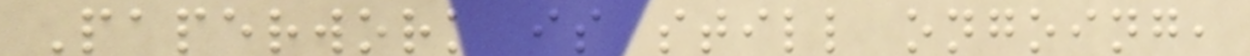Paperwork is still ongoing,
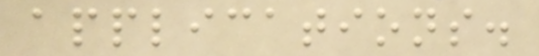applications.
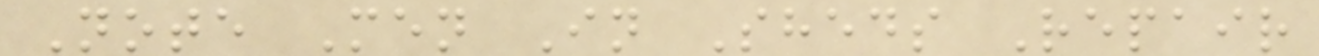Note Men In Sheds Repair
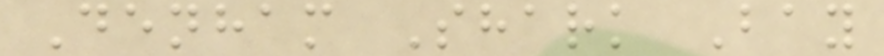Denham Shark Bay
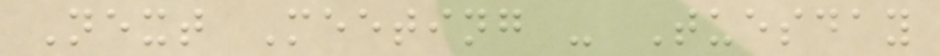Next Meeting - Tuesday
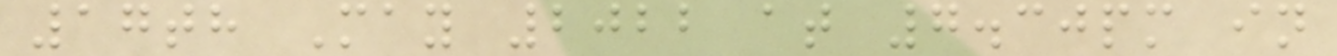17th May 2022 at 7.30pm in
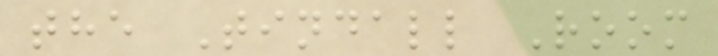the Tindall Room
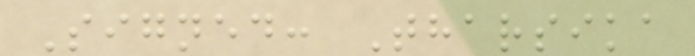Signed: Tharsika
